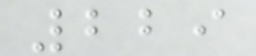229
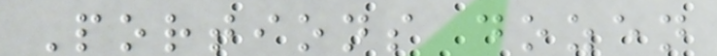Portions dozen
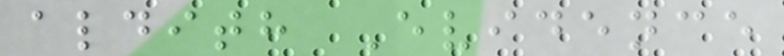aldith Evidence
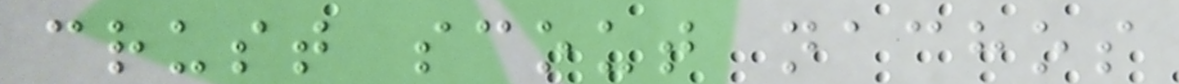crust scout nachos
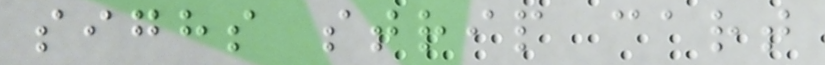sighs strip cart
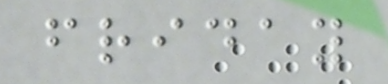friday
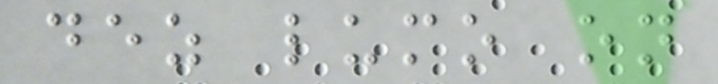dez lumo on
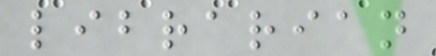librarian
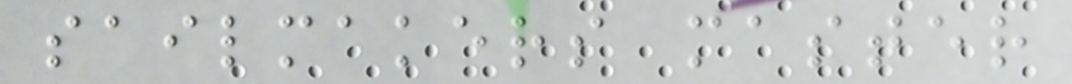sailmakers master
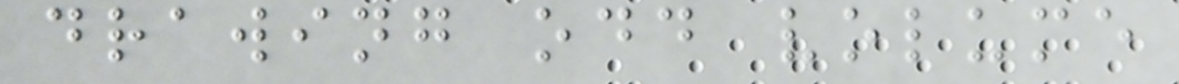drawing odd volume
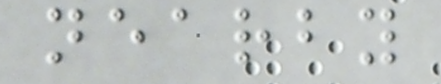nearby
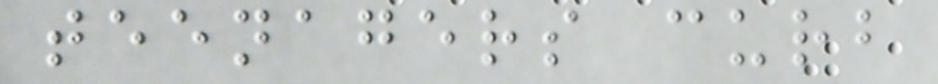teenagers curb
